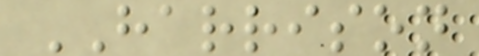HARRISON
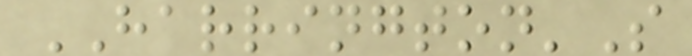HARRINGTON'S
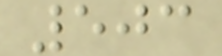503
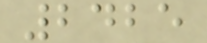2425
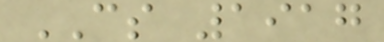CS 1917
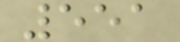551
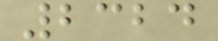2324
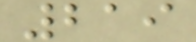219
